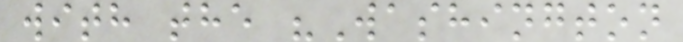with the "Washington
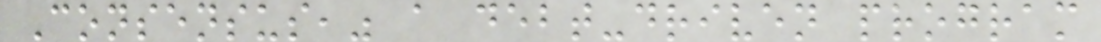Consensus," a debt-driven program
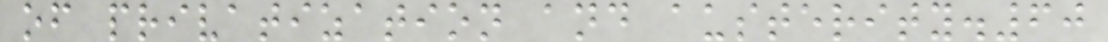of privatization and austerity.60
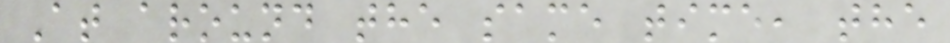At around the same time, the
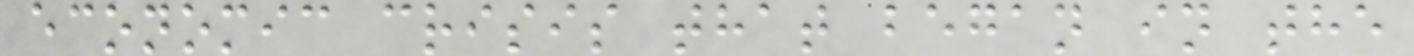economic crisis that began in the
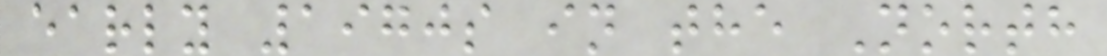early 1970s in the North
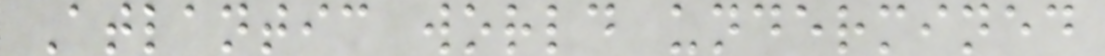Atlantic world undermined
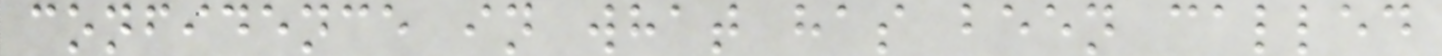confidence in what has been called
